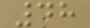48
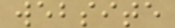website
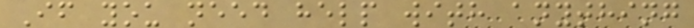If you need help with anything
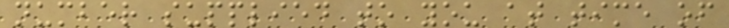number supplied to you at time of
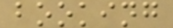booking
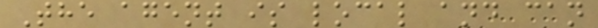The agent is local and can
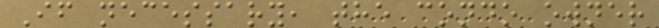If necessary, the condo owner
